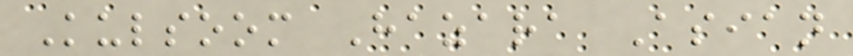Kulsoom Hazara Asian
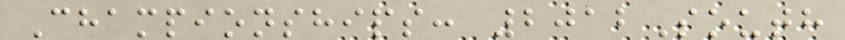Championships: 2012South
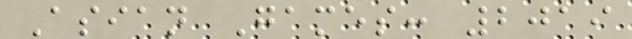Asian Games: 2019
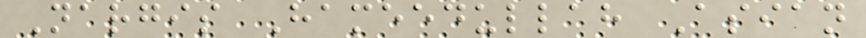Nargis Hameedullah Asian
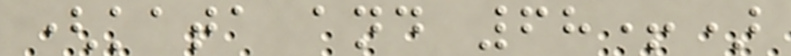(kata and 68+)
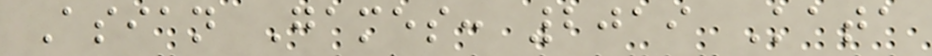Asian Games: 2019 Kata
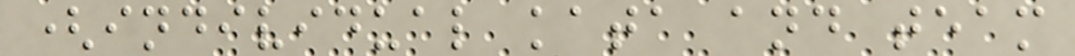(individual kata and team
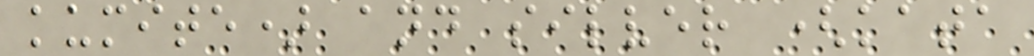kumite) and silver (kata
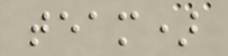team)
